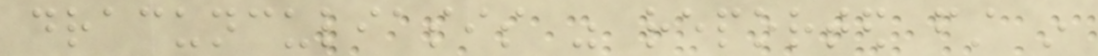dracunculiasis was reported first in
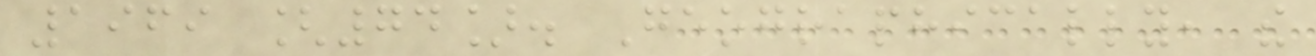1969 [74]. Geographically, the
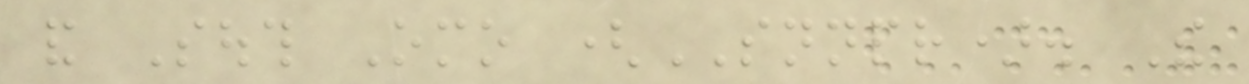and South Omo (SNNPR). The
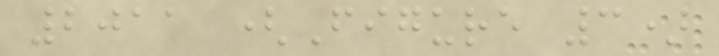2011 (Figure 3)
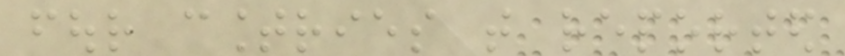four countries that reported
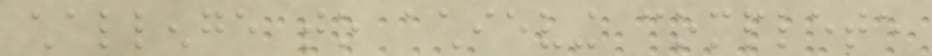challenge to achieving complete
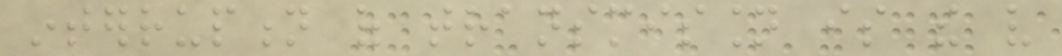interruption of transmission is the very
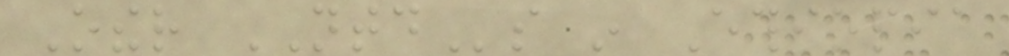Other NTDs in Ethiopia
